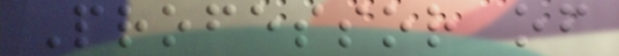Professor of
